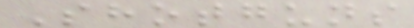Shotguns
